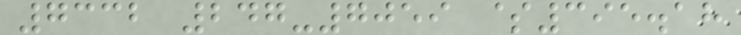7332 247-7059 $395.18
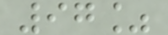97%
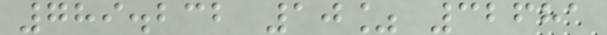789.232 10% 32681
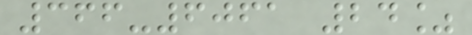366-6061 24%
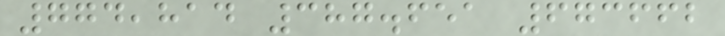774,814 387.651 673662
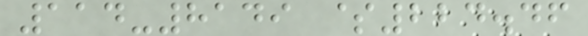114-8149 $224.46
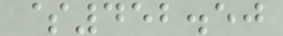$452.50
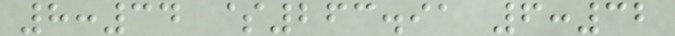8:34 $263.91 6:32
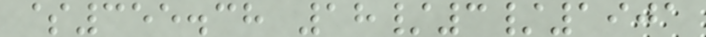$355.38 18/3/1901
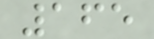165
